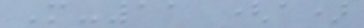M-11 (a)
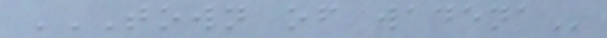TOWN OF WADENA
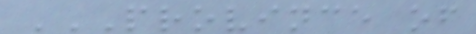PROVINCE OF
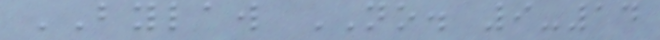BYLAW NO. 9-14
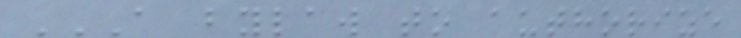A BYLAW TO AUTHORIZE
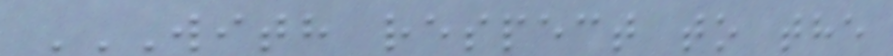WITH RESPECT TO THE
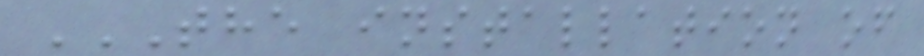THE INSTALLATION OF
